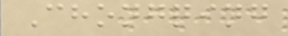Chongqing
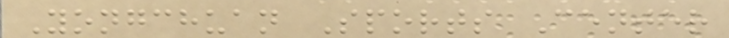Yongchuan Sports Center
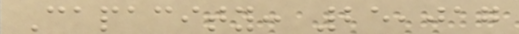Capacity: 25,017
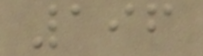196
